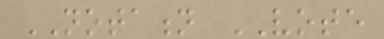NOTATION VOTE
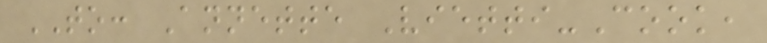TO: Annette Vietti-Cook,
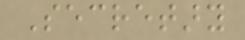Secretary
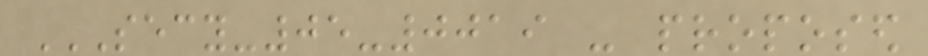SECY-05-0019 - PROPOSED
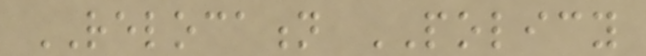RELOCATION POLICY
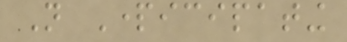Not Participating
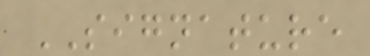SIGNATURE
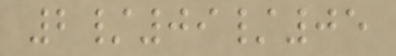2/09/05
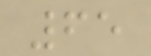65
